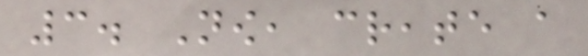3. Now, create a
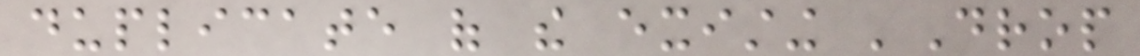duplicate of the existing 'Drop
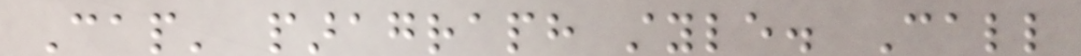Cap' paragraph style. Call
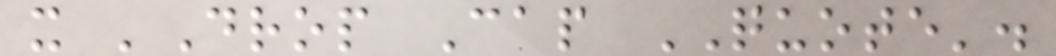it 'Drop Cap QUOTE'.
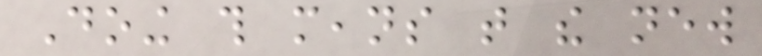Doing this means that the new
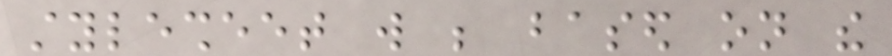stylesheet will be based on the
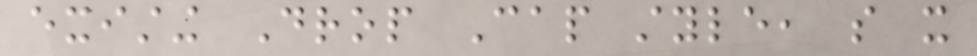existing Drop Cap style, so it
